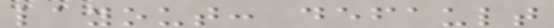layout: default
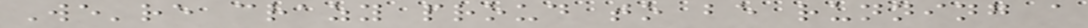We're crazy proud to be running a
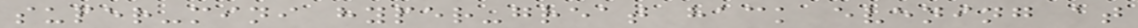super-mini hyper-great hack evening at
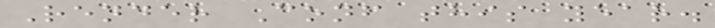Render Conf this year.
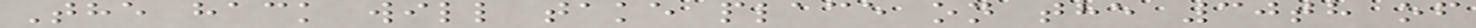The hack will take place on the 30th of
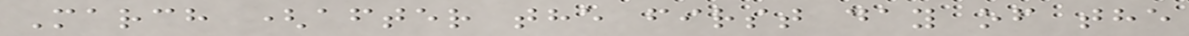March (after the first day of the
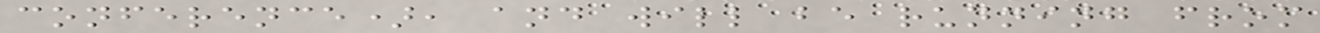conference), and will be running from
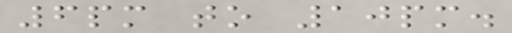6pm to 10pm.
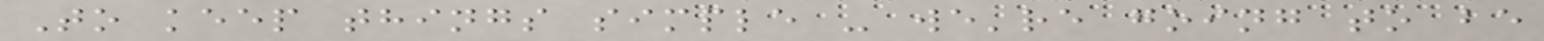To keep things simple - we're going to be
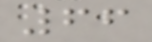66
